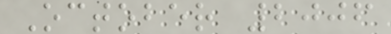October 2006
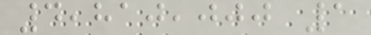4,810,000 1
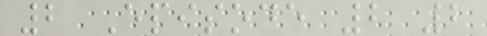2 Episode 2 2
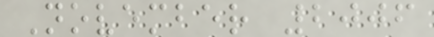November 2006
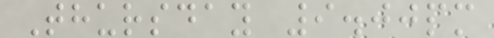Thursday 9.00pm
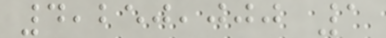4,250,000 1
